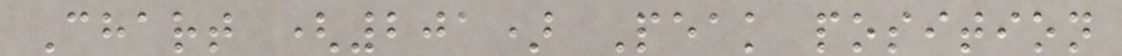Chart (201) Peak position
